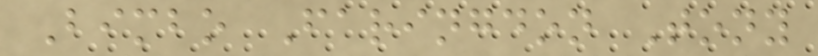Bimbo Faringdon Tony
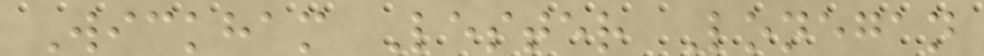Wickham Lester Lonegan
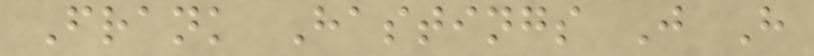Frank Hastings J H
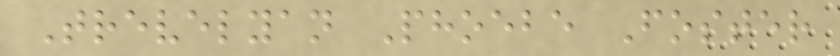Trevelyan Phoebe Foster
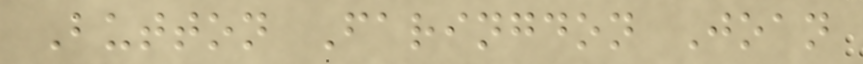Button Faringdon Joan
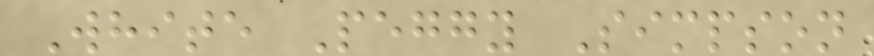White Peggy Simpson
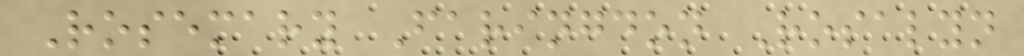Rosemary Faringdon Rosalyn
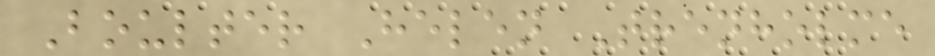Boulter Helen Trenholme
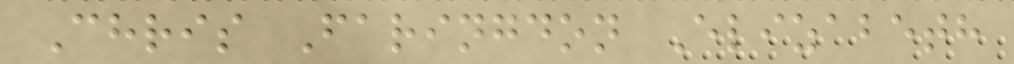Chris Faringdon Elizabeth
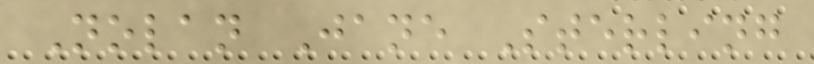Nolan Jane Sterling
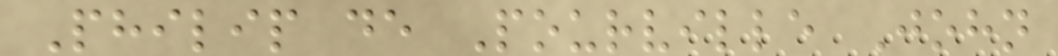Philip de Pourville John
